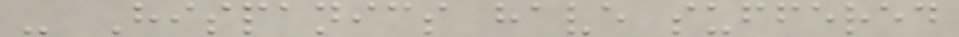- Hispanics have suffered
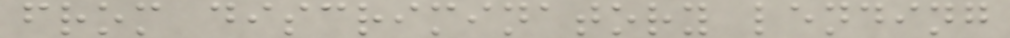from discriminatory lending
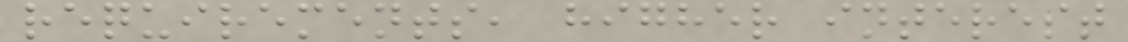requirements, higher interest
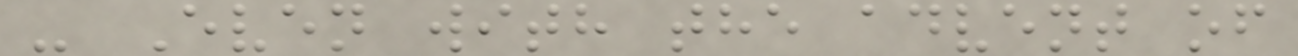- Even with the advent of
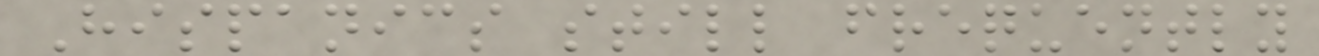Hispanics still frequently
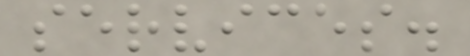services.
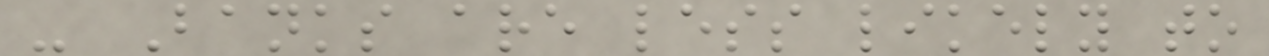- Banks are less likely to
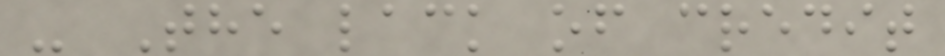- The lack of credit
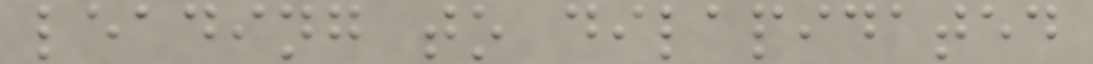leading to dilapidated
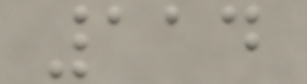114
